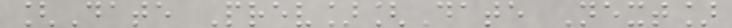[Date Prev][Date Next]
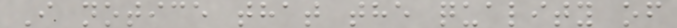I notice that the quality of
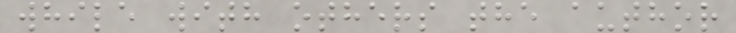while with others the author
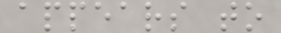appears to
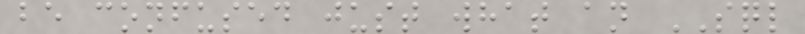be confused just what an SQL
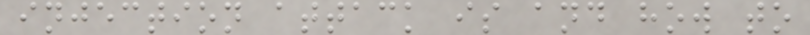injection attack is and how to
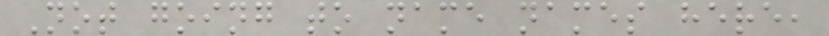Not going to name names here,
